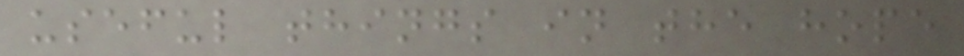useful things in the hope
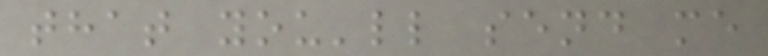that you'll send me
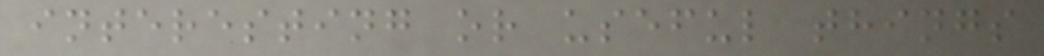interesting or useful things
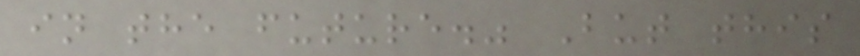in the future." But this
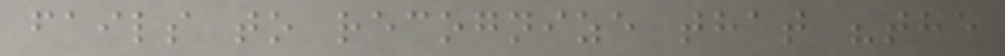fails to recognize that "the
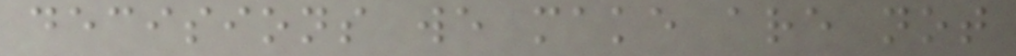decisions we make are not
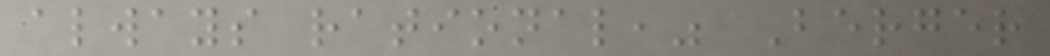always rational," Berger
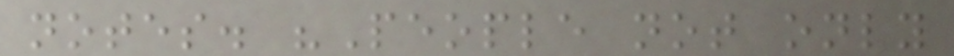notes. "People not only
